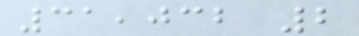31,032 2
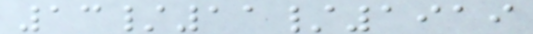13/11/1919
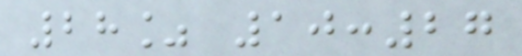28% 10:27
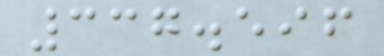337.596
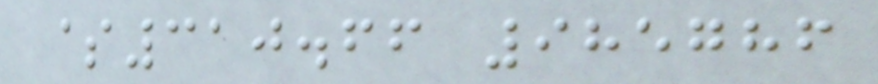$310.66 985786
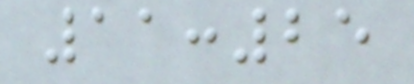11:25
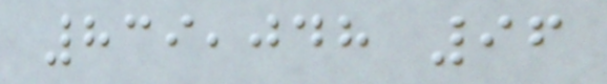839,048 96
